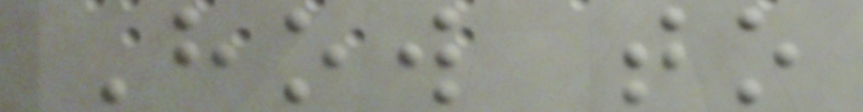How to
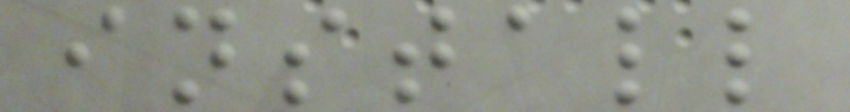install
